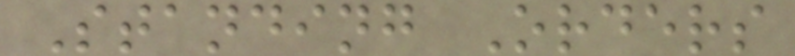Standing Orders
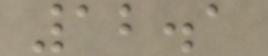12.1
